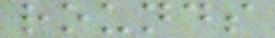rounds
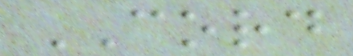CORD
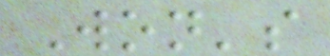Won's
